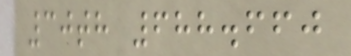30th 688.660
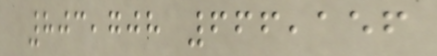803,708 666,156
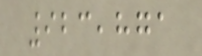923,871
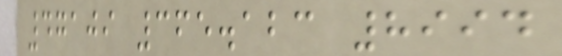47109 365.123 8994
